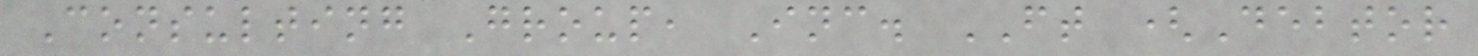Consulting Group, Inc. FT (Debtor
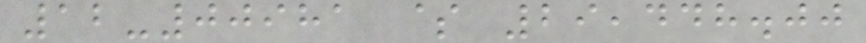12-00981 $ 29,448.00
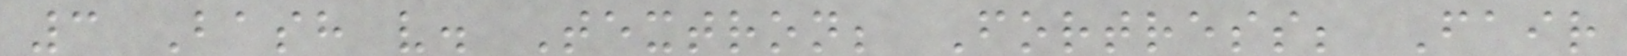3 Bash v. Textron; Fortress; Fair
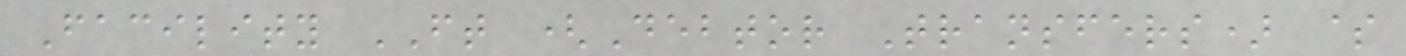Facility FT (Debtor Transfers) $
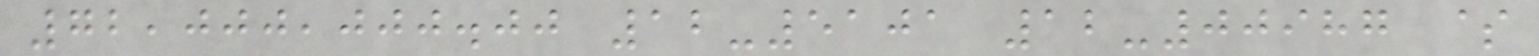72,000,000.00 12-5101 12-00987 $
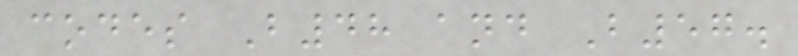codes B48 and B57.
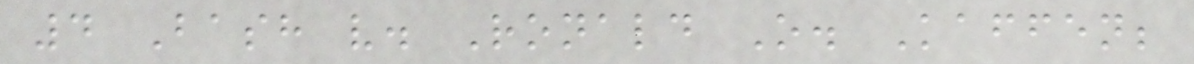4 Bash v. Ronald O. Kaffen;
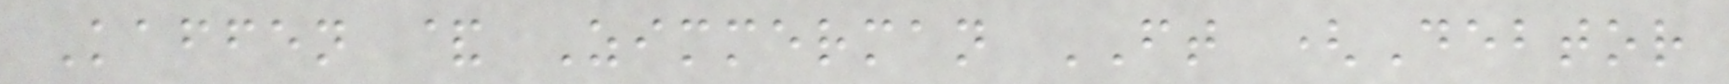Kaffen & Zimmerman FT (Debtor
